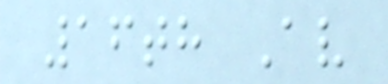16th Av
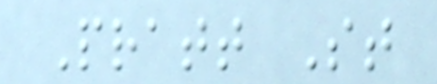Pratt St
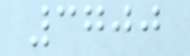3700
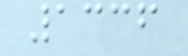1336
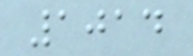1014
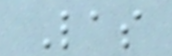Las
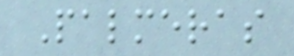Palmeras
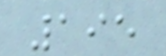195
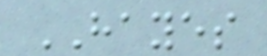HAYES
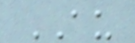AU
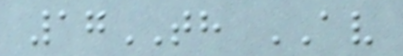17TH AV
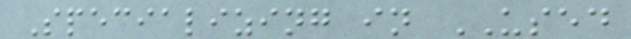Specializing in USED
